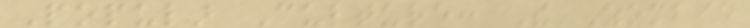Popular Culture: The Zombie
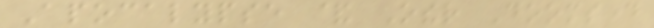Apocalypse & Other Doomsday
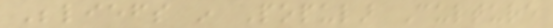Beliefs in Popular Culture
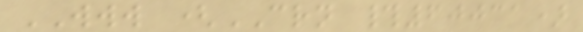WWW (CRN #60031)
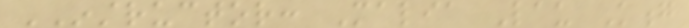INSTRUCTOR: Malia Lau Kong
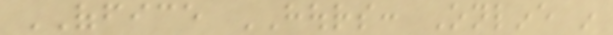OFFICE HOURS: Online in
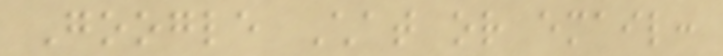Google Chat or email:
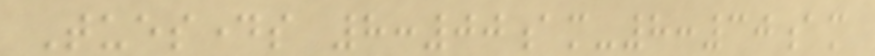Tuesdays 8:00am-8:30am
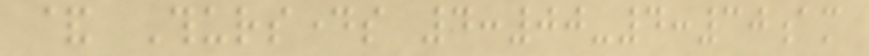& Thursdays 4:00-4:30am
